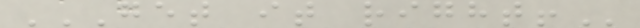GET IT RIGHT!
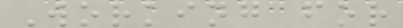Working for
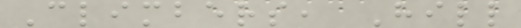Climbers, Hill
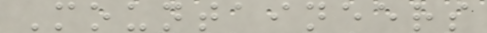Mountaineers
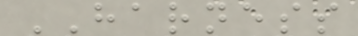HARNESS
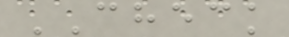CHECK
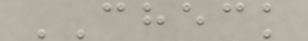CHECK
